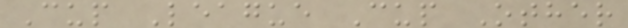Cup League Cup Other
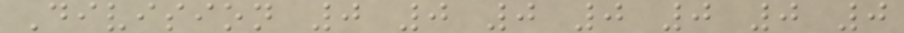Division 0 0 0 0 0 0 0
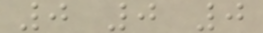0 0 0
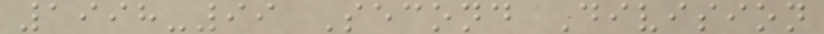1998-99 Second Division
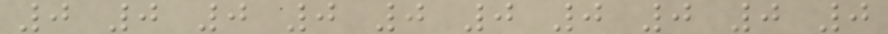0 0 0 0 0 0 0 0 0 0
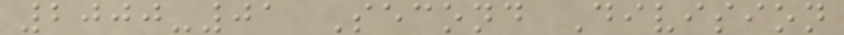2000-01 Second Division
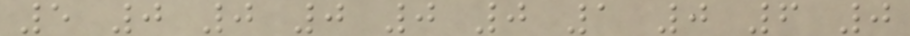5 0 0 0 0 0 1 0 6 0
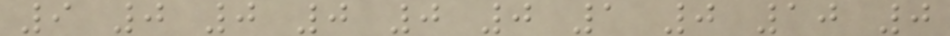9 0 0 0 0 0 1 0 10 0
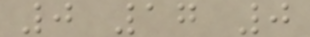0 17 0
